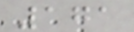171
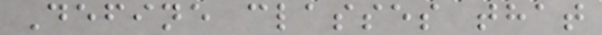Define classes that
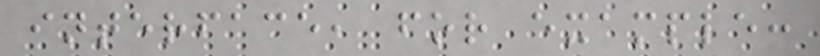interface, for example:
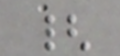{
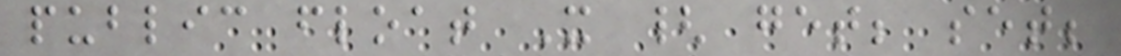public float X { get; set;
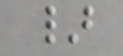}
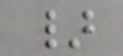}
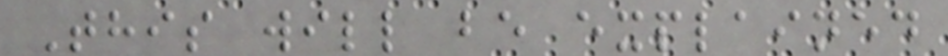This will be explained
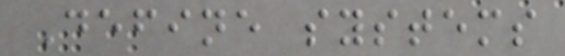Define systems
